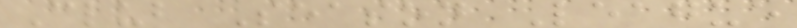Club Season League
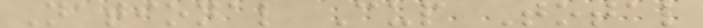National Cup Total
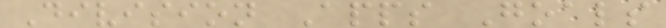Division Apps Goals
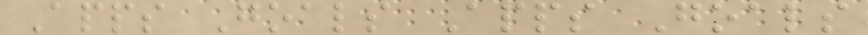Apps Goals Apps Goals
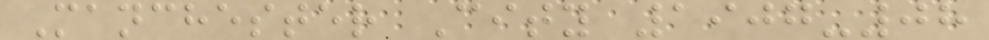Manchester City 1907-08
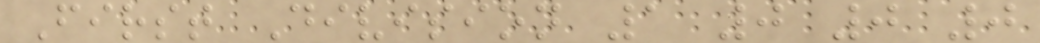First Division 1 0 0 0
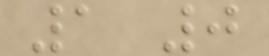1 0
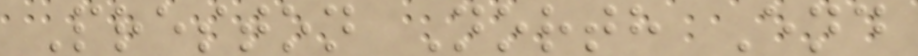Preston North End
